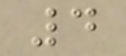4
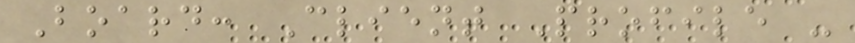Board: Client Profile -
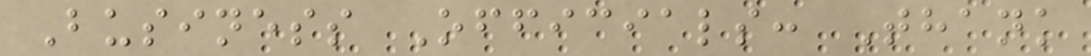Business Officials: Thank
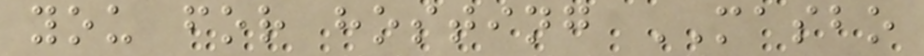you for hosting MASBO
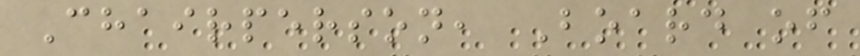Chairperson, Board of
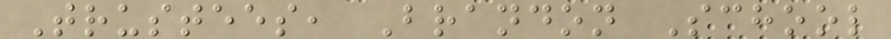Trustees, Brandon School
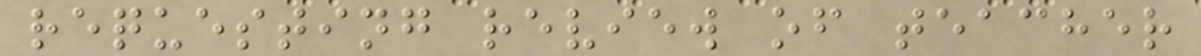requesting review of teacher
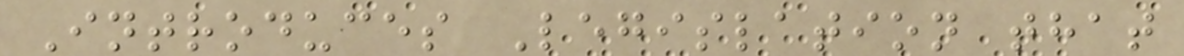Introduces Legislation that
